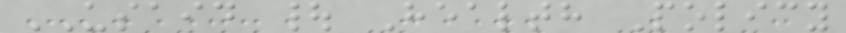USAID | Health Policy
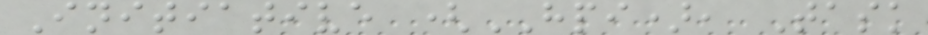Initiative (HPI), Task
